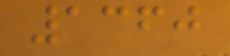1360
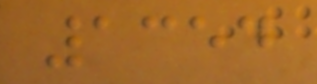1354
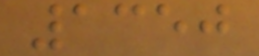1350
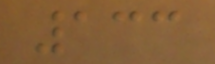133
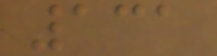131
